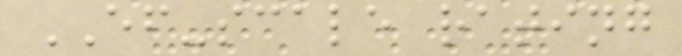EF-scale rating
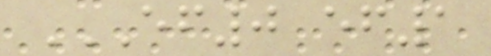EF0 EF1
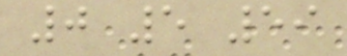0 5 59
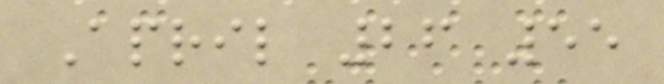April 26 55
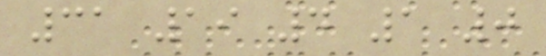31 19 4 1 0
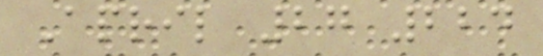April 27 224
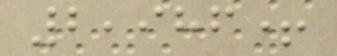2,986+
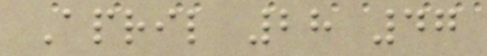April 28 47
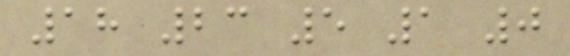18 23 5 1 0
